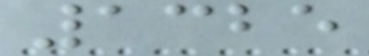1325
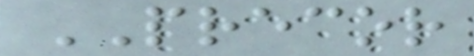PRECOR
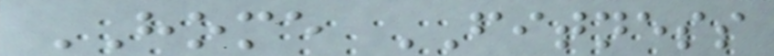HOME FITNESS
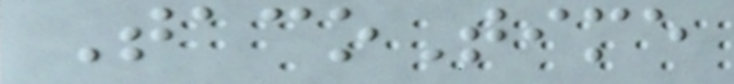TacoTime
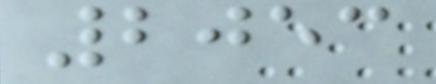2053
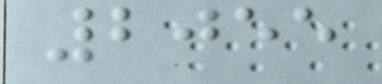2055
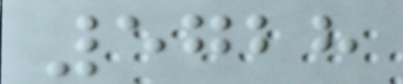5728
